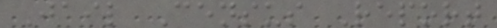Jail Census Report
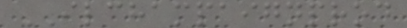ILCHAMPAIGNPROD
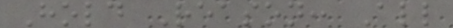Hold Reason: All
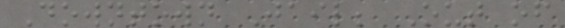Downtown Jail; Out of
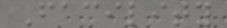Facility
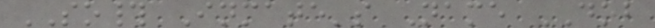SO# Inmate's Name DOB
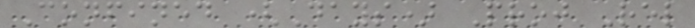Confined (Days) Proj Rel
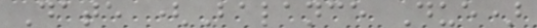Date (Balance Due)
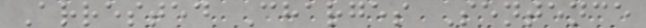Arrested Charges Sentence
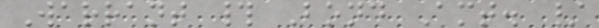Warrant # Bond Amt. /
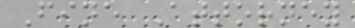Fine Attorney
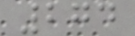274
